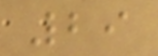29
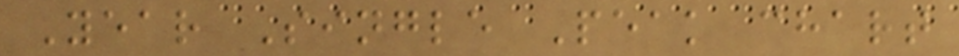Year Single Peak chart
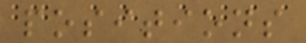positions
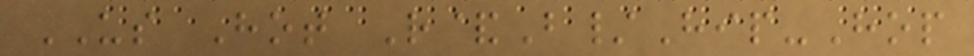US Hot R&B/Hip-Hop
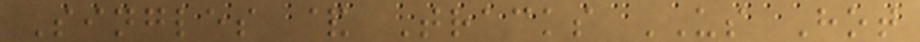Singles & Tracks US Hot
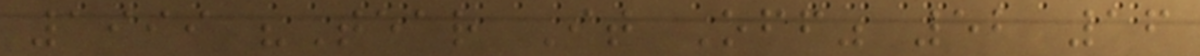1999 "Tear It Off" 52 16
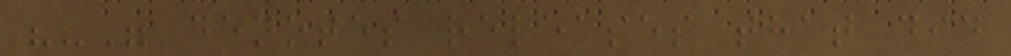"-" denotes releases that did
